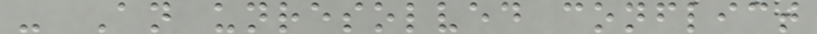- An unresolved conflict
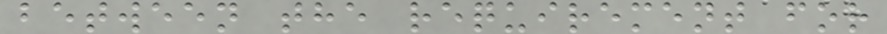between the requirement for
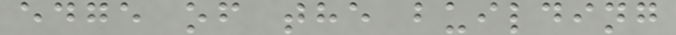edge of the building
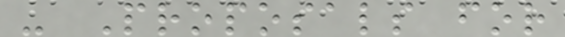- Proposals for
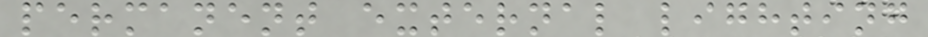permanent external lighting
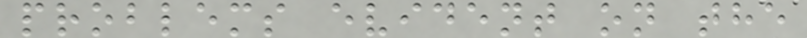problems evident on the
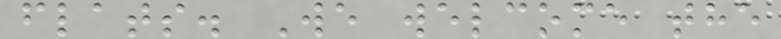flats. We welcome the
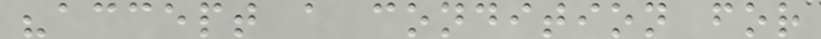"accept a condition for
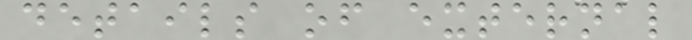details of external
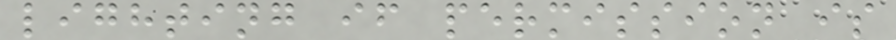lighting if permission is
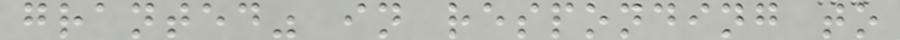granted" in responding to
